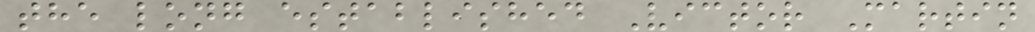the long established Victor Martin
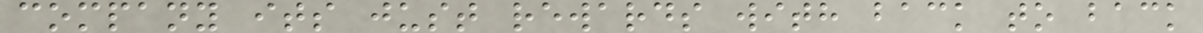company its just rewards with back to back
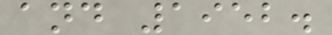and 1952.
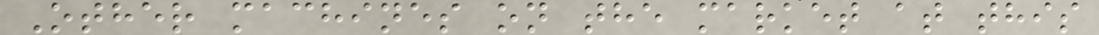Other machines on the market at this
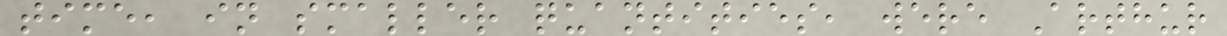time, in smaller quantities, were Arthur
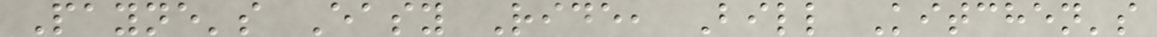Payne's Easy Ride, Bill Kitchen's
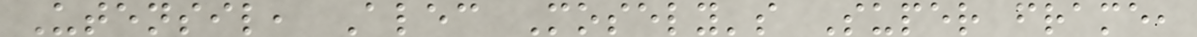Utensil, Alec Mosely's Super frame,
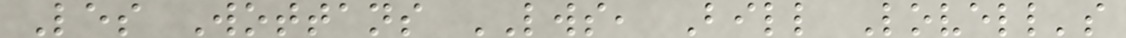Les Wottans LWS, Bill Lovell's
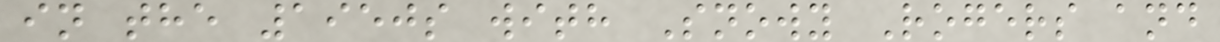in the 1950s with Snowy Rogers and
